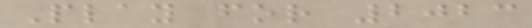Play for 2023
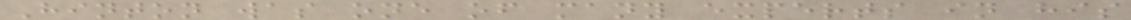Hinton was one of many experts in his
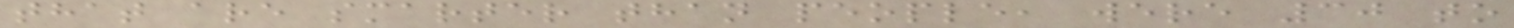that are smarter than people, were 30 to
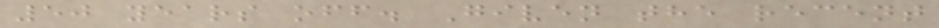50 years off. Given the recent
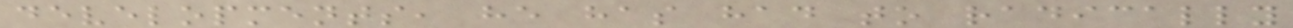developments, he has had to radically
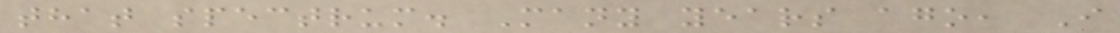that spectrum. Many years ago, I
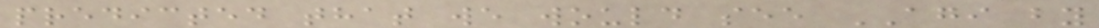predicted that we would see AGI by
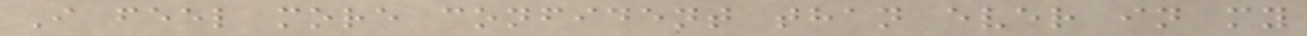I feel more confident than ever in my
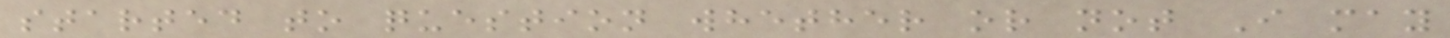started to question whether or not I may
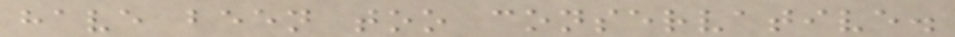have been too conservative.
